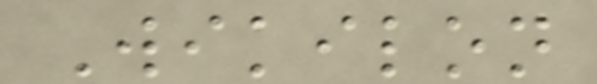Wikilon
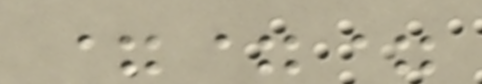===
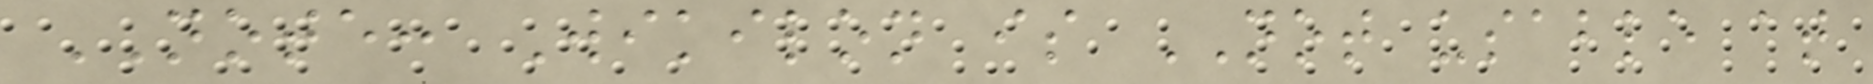NOTE: Wikilon is NOT usable at
